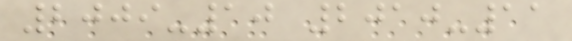2009-10 2010-11
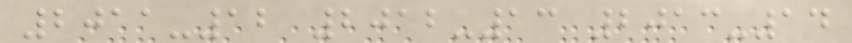2011-12 2012-13 2013-14
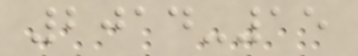2014-15
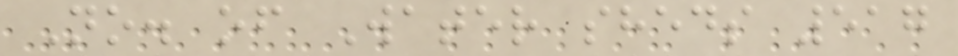No. of Water sheds 517
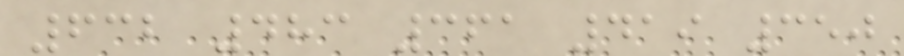632 483 361 419 350
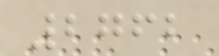2762
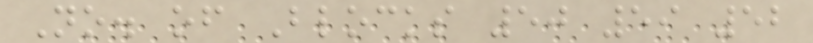No. of Blocks 50 59 52
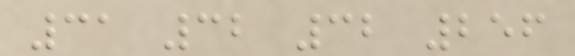31 32 32 256
